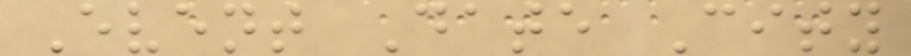Event Date City
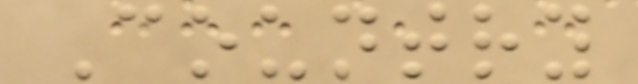Country
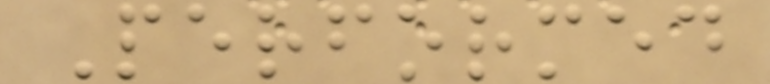Performed
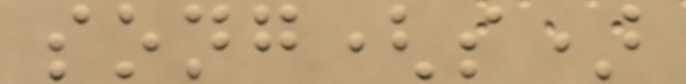song(s)
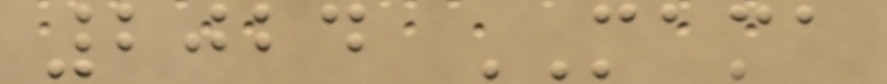2024 MAMA
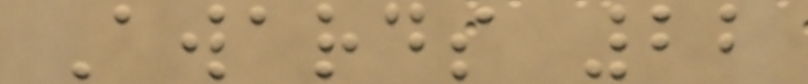Awards 22
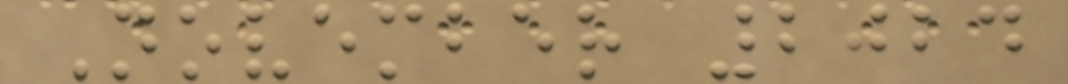November 2024
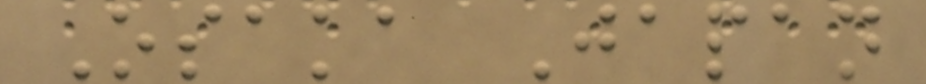Osaka Japan
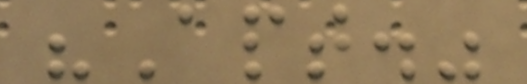"Apt."
